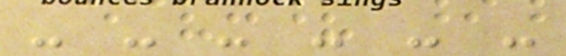- - - - - -
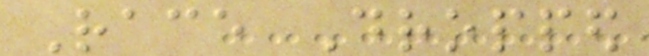Race Dropped
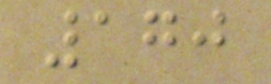170
